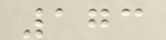173
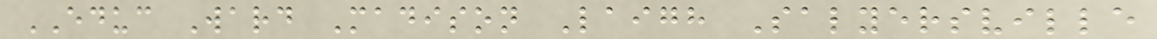EDUC Ward Madison Laigh Salyersville
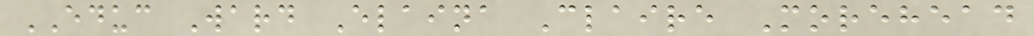EDUC Ward Elaina Claire Morehead
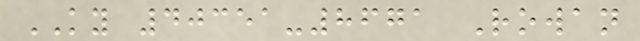KY 40351-8671 Rowan
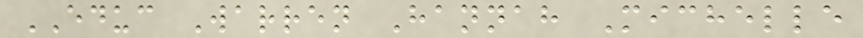EDUC Warren Hannah Michelle
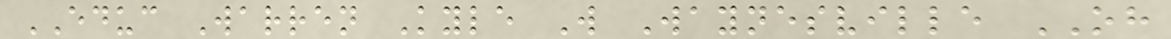EDUC Warren Kyle W Waynesville OH
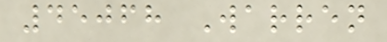45068 Warren
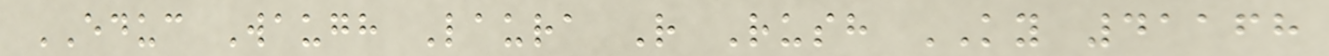EDUC Waugh Laura R Rush KY 41168
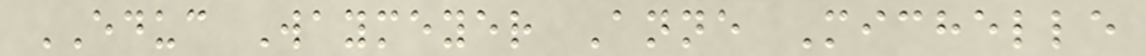EDUC Waymeyer Anne Michelle
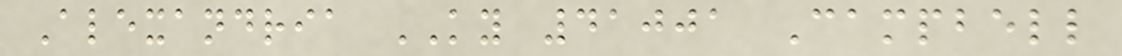Alexandria KY 41001 Campbell
